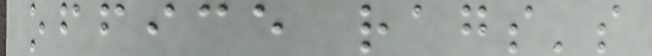office rags's
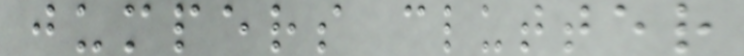jumpers clutter
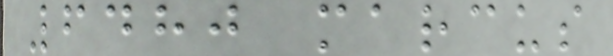6480 marcus
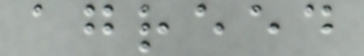agreed
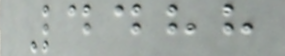4488
